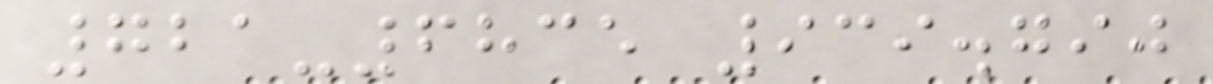721-6835 939.790
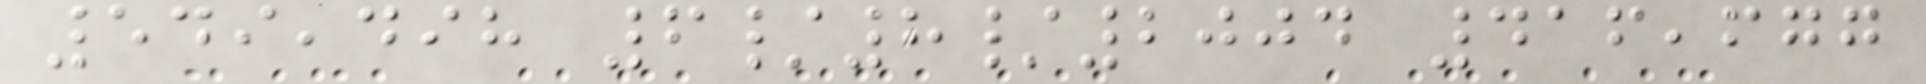549,498 6/8/2004 416,677
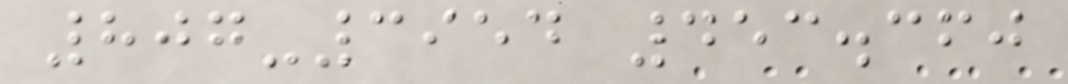807-3954 453.360
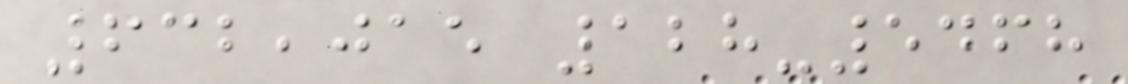632,015 128-5468
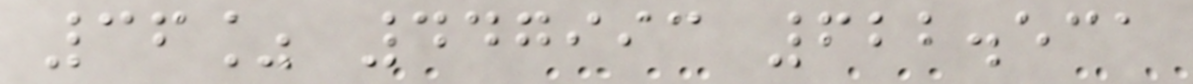36% 447993 622.531
